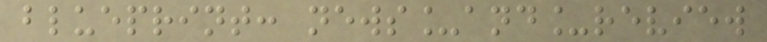blueprint: news_and_review
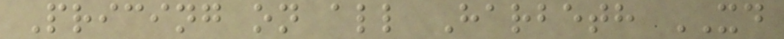Pricing on all Harbeth XD
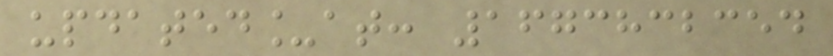updated_at: 1673832354
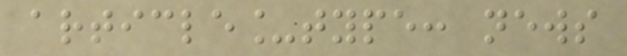article_type: news
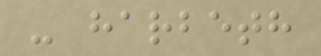- harbeth
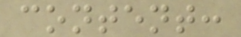content:
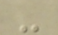-
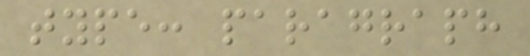type: paragraph
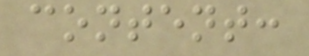content:
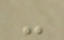-
